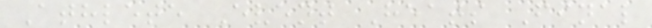Athlete Event Heats Final
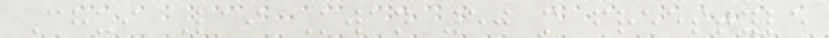Chui Lai Kwan 50 m freestyle
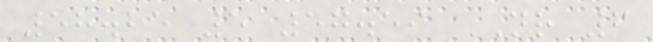58.25 5 57.59 NR 6
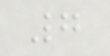7
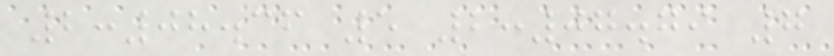2:08.36 5 2:07.79 7
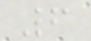6
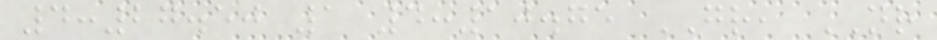4:27.50 1 4:10.75 GR, NR
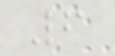6
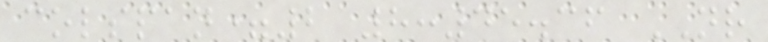colspan=2 8:45.36 NR
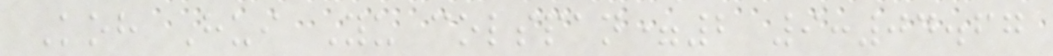Koh Hui Yu colspan=2 9:04.67
